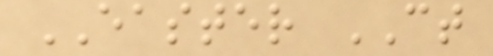EASTER CT
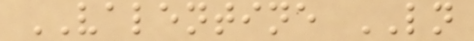VALENTINE LN
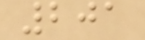201
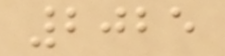2025
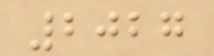2027
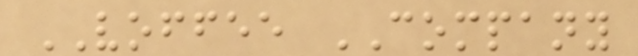VOFFEE COMPANY
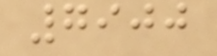7900
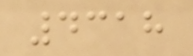4318
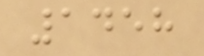1458
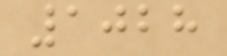1028
